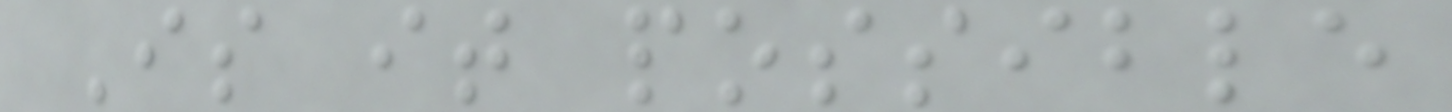Is it possible
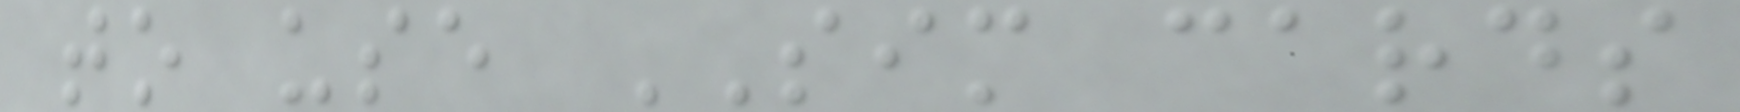to use SIM cards
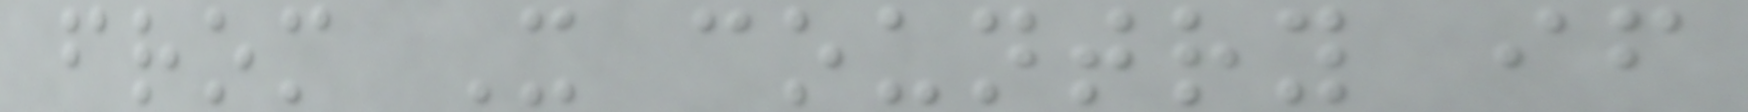from X country if
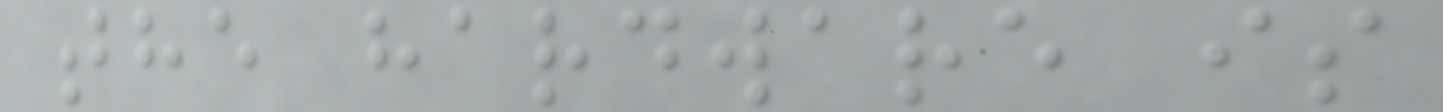the hardware is
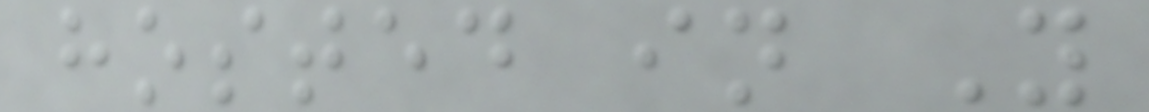hosted in Y
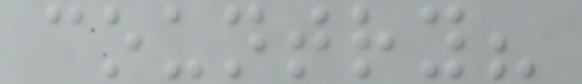country?
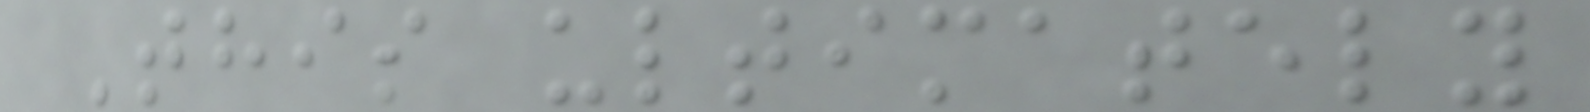This ultimately
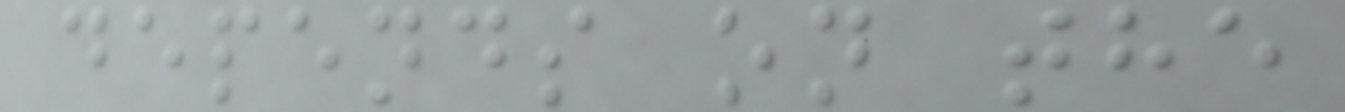depends on the
